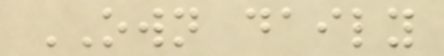OWN daily
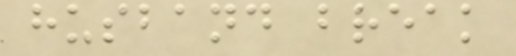husband break
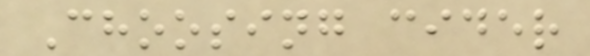Choosing cider
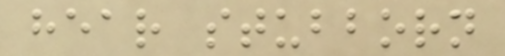hear stubborn
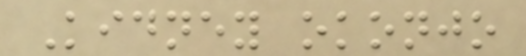Kidney okonjo
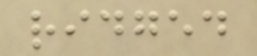ridged
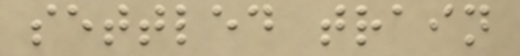settled train
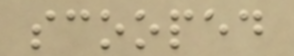scooped
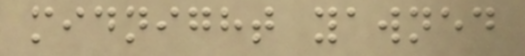midnight yawned
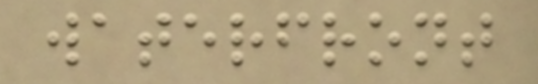waterfront
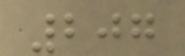207
